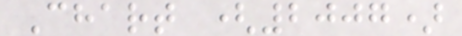Chart (2007)
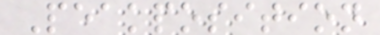Peakposition
